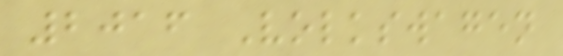2016 Volkswagen
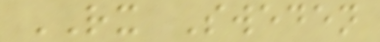RX Sweden
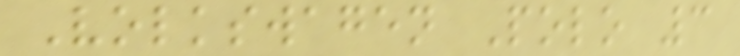Volkswagen Polo 3
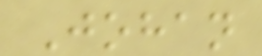Johan
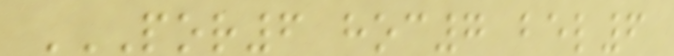POR6 HOC7 BEL6
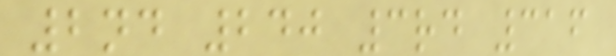2nd 240 3rd 316
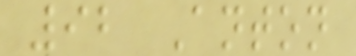92 Anton
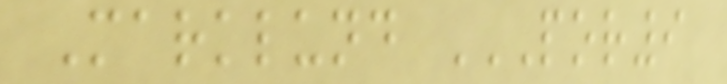Marklund POR9
